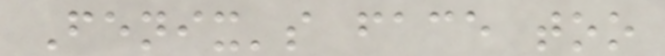Fenix's face too
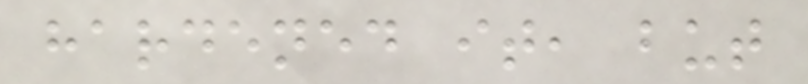hardened it, but
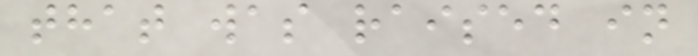that was raised in
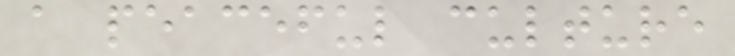a peaceful culture
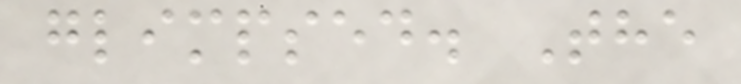glimpsed. The
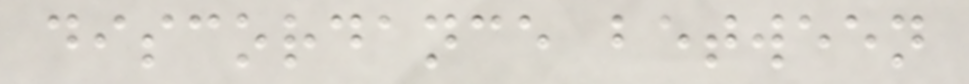discordance between
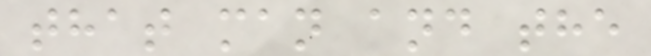that man and the
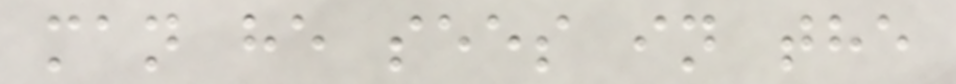man he sees in the
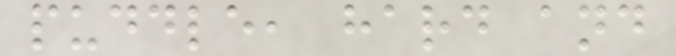puddle, hard and
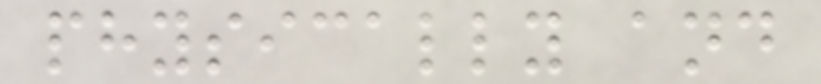physically and
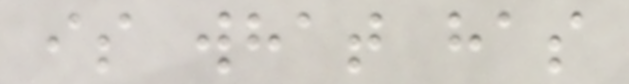is what has
